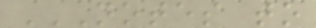NOTES TO
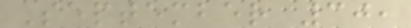September 30,
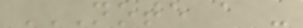NOTE A -
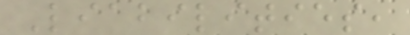Liabilities,
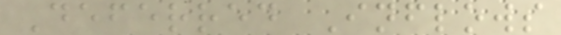Deferred Inflows
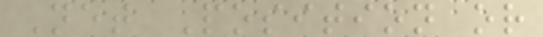Net Position or
